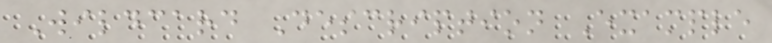Wildcard Description Example
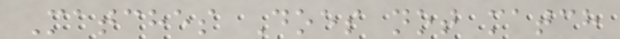Matches Does not match
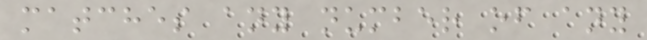matches any number of any
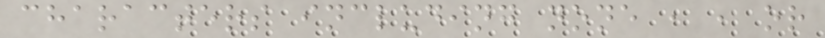characters including none , , or
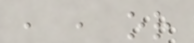, , or
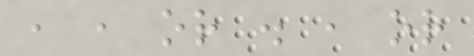, , or . , or
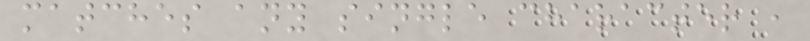matches any single character ,
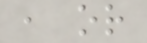, or
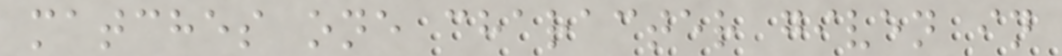matches one character given in
